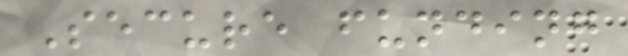Secure funding
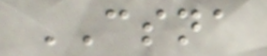CSNA
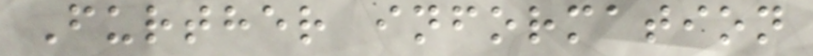Further information
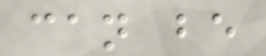can be
